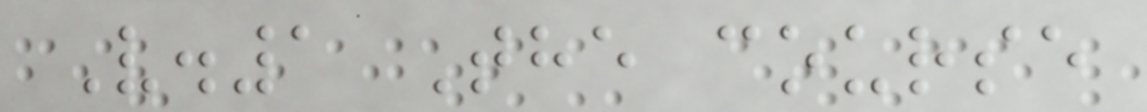V.1 The course
